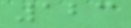123
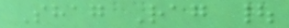Shag Rag |
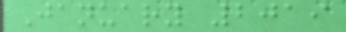January 2019
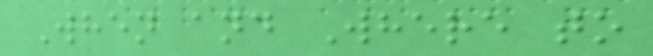When and Where to
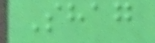Shag
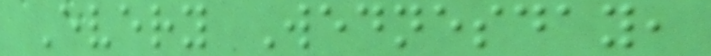Every Wednesday,
